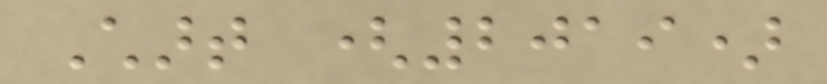Chart (2019)
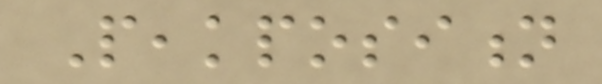Peakposition
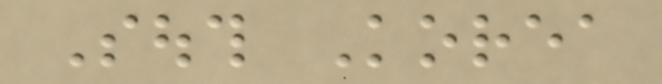South Korea
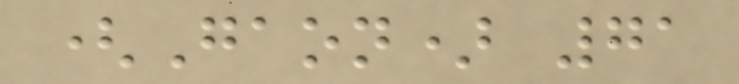(Gaon) 71
